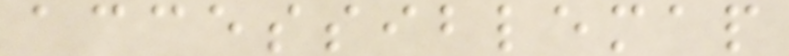accessiblemap
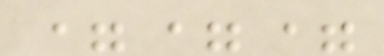===
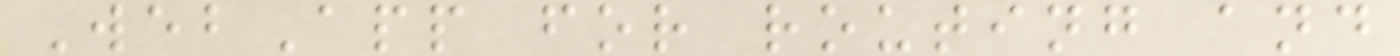WebApp for routing and
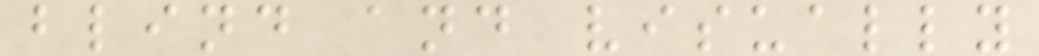blind and visually
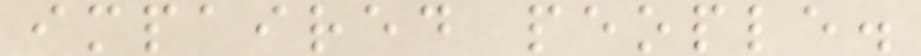impaired people.
